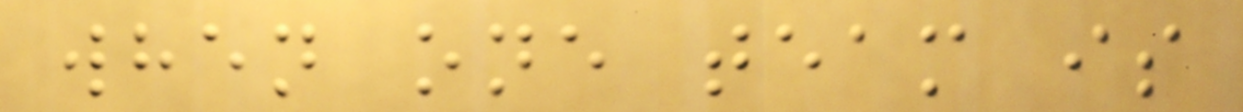when one team is
